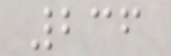236
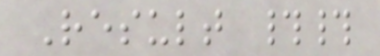Result ##
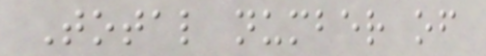Total number of
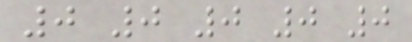0 0 0 0 0
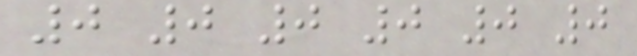0 0 0 0 0 0
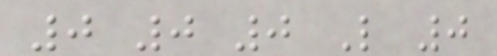0 0 0 L 0
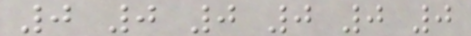0 0 0 0 0 0
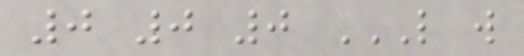0 0 0 L W
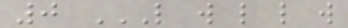0 L W L L W
